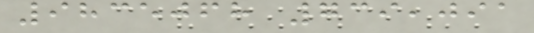9835068 739,091
